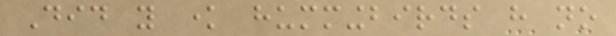Did you know hummingbirds have no
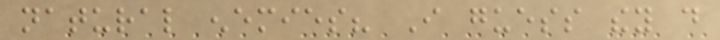natural enemies? I guess they do
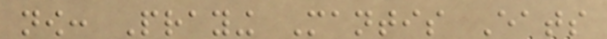now: Praying Mantis Eats
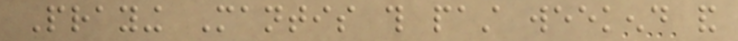Praying Mantis this past weekend and
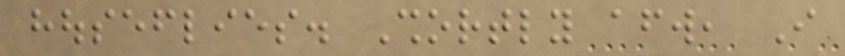houseflies. Shortly afterward, I
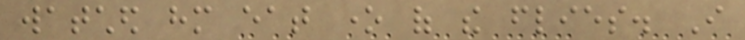watched him eat one of the flies. I
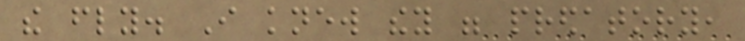the fly. I knew they were predatory,
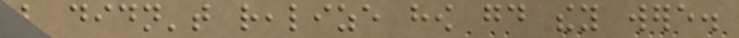but didn't realize how good they were.
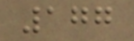177
